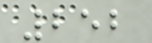252
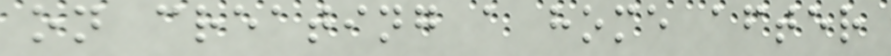on creating a home after
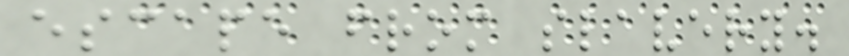escape from slavery.
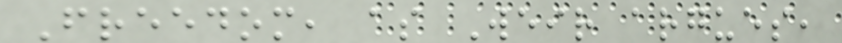Freedom, as Weir argues,
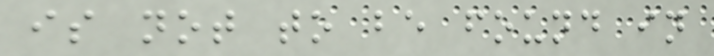is not to be found in
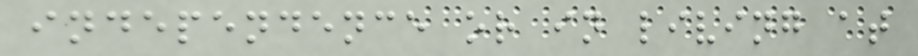independence or in living at
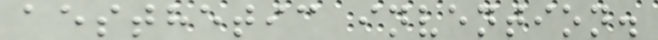aesthetic invention.
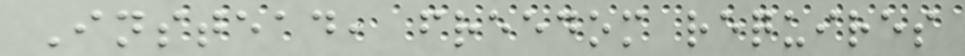Instead, freedom requires
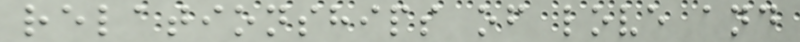relationships of love and
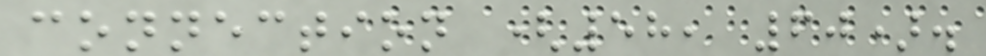connection (58, 60).
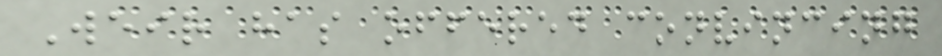Weir has offered convincing
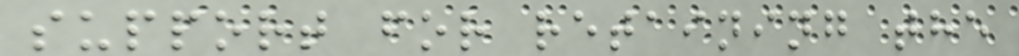support for retaining the
